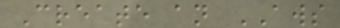Create an AWS
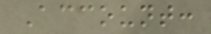Account:
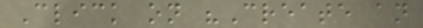Click on "Create an
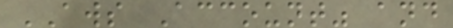AWS Account" and
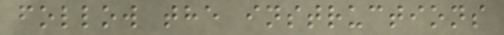follow the instructions
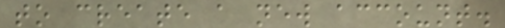to create a new account.
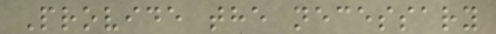Provide the necessary
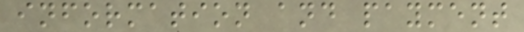information and payment
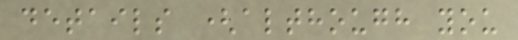details (although you
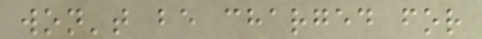won't be charged for
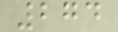274
